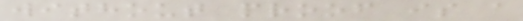without proof is a
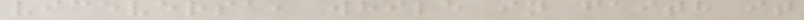viceversa, while in faith it
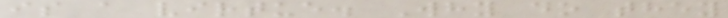is a virtue. Why do they
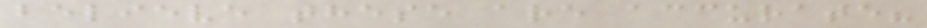believe these are accurate?
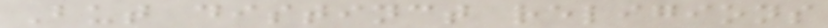But distinct religions
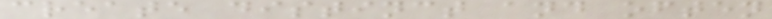create distinct and often
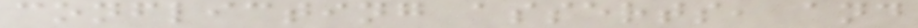conflicting asserts, and
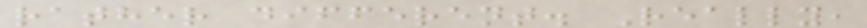rather different. Really,
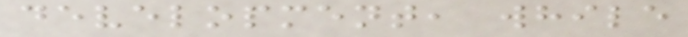development, while
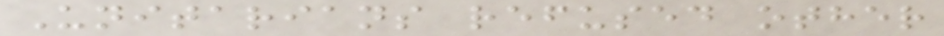Unitarians refused other
